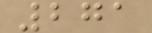271
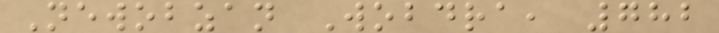Newobzan Wobdra, 782
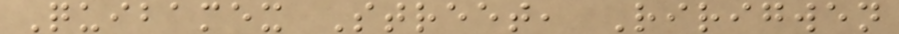Quibamex Street, Ririgwen
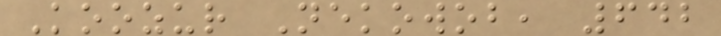Koozur Nekowob, 642
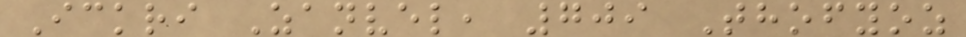Ickri Zanvel, 709 Thofyoz
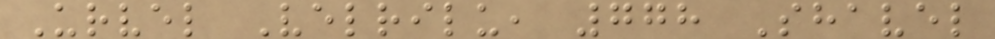Urvel Velrilu, 778 Shavel
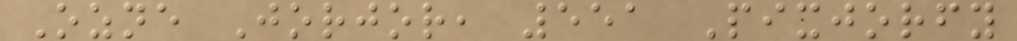Ozne Jorjor, 551 Pixjorfy
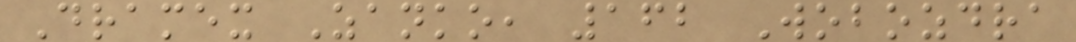Dramex Zanko, 162 Wobozdra
